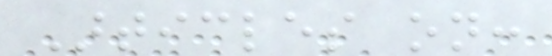Articles on:
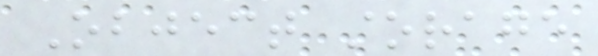Object storage
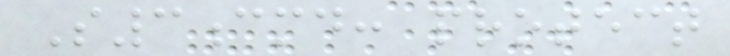S3cmd: protect
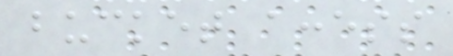bucket access
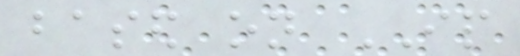based on IP
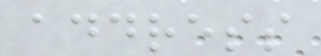address
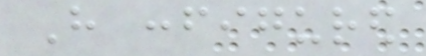Have configured
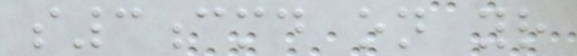s3cmd on your
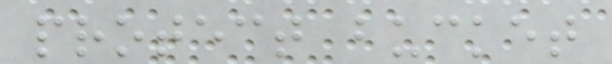protect bucket
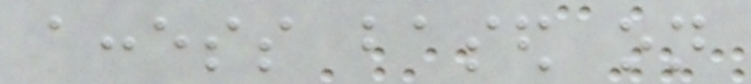access based on
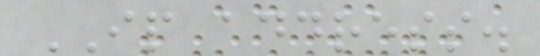IP address.
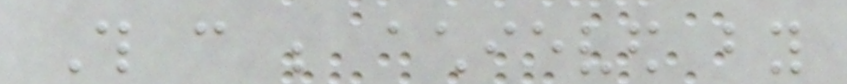This can be achieved by
